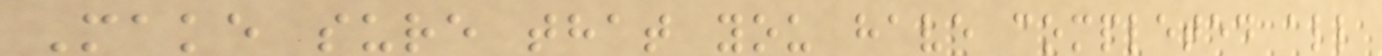Make sure that you have completed all
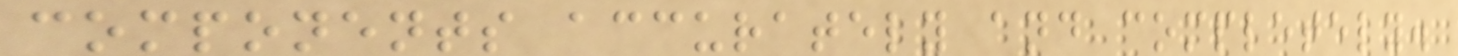components accurately and completely.
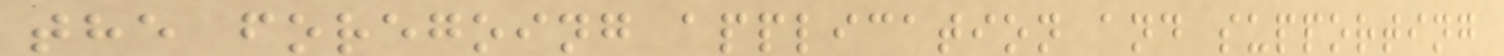the foregoing application and supporting
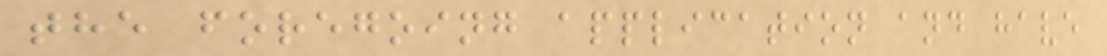the foregoing application and have
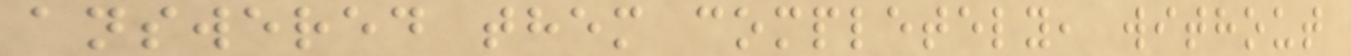answered them completely, without
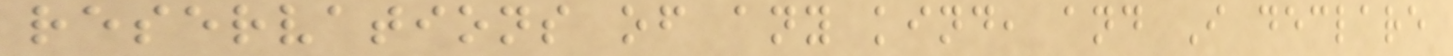reservations of any kind, and I declare
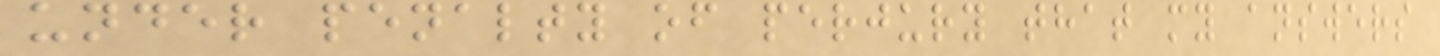under penalty of perjury that my answers
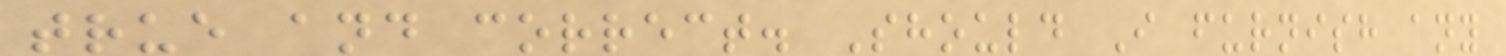true and correct. Should I furnish any
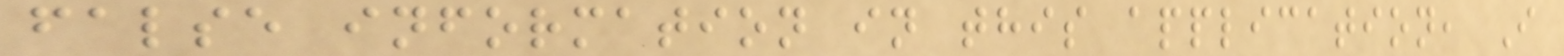false information in this application, I
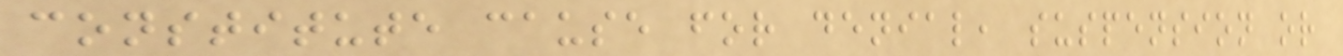constitute cause for denial, suspension or
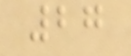27
